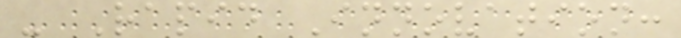- Rapid Innovation:
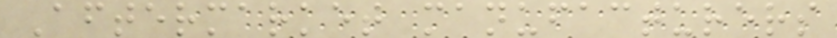Aftermarket manufacturers
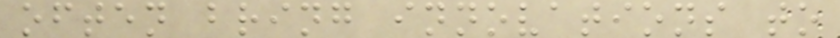often bring innovations to
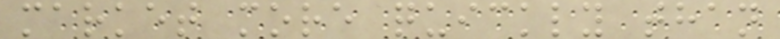market more quickly than
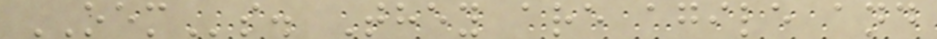OEMs. They are agile and
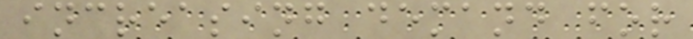increasing demand for
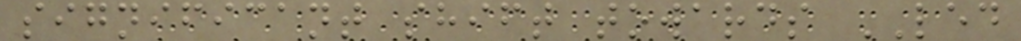significant shift towards LED
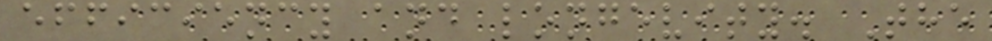efficiency and longevity. The
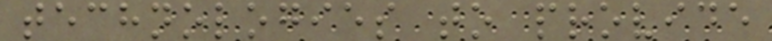technologies to provide
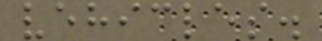vehicles.
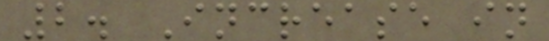2. Increase in
